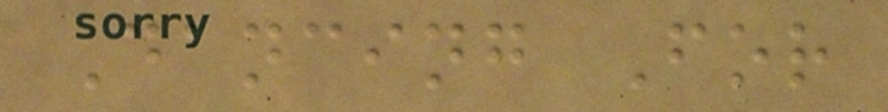Dancing For
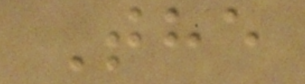The
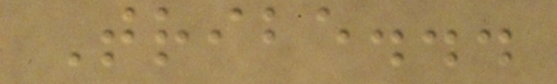Tribe...
